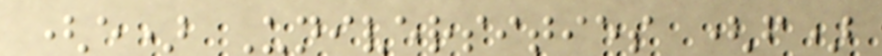(e) Universities (f)
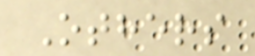Others
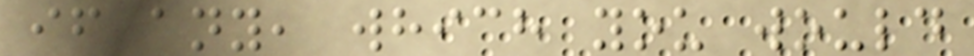if any, which you would
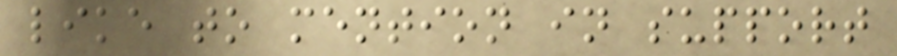like to mention in support
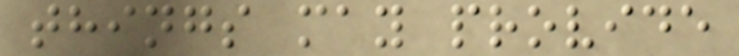things may provide
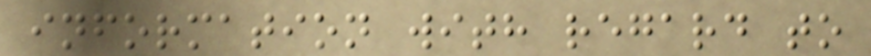information with regard to
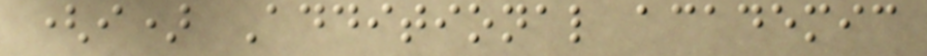(i) Additional academic
